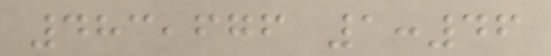483,676 1:46
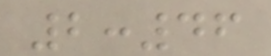2:46
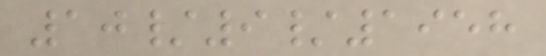10/9/1958
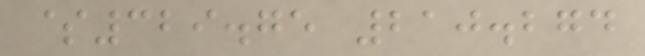$329.75 210.274
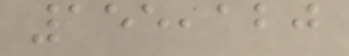155,120
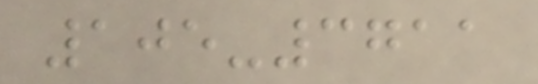105-3711
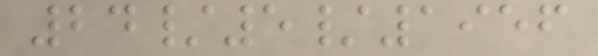24/5/1956
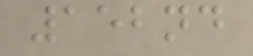152nd
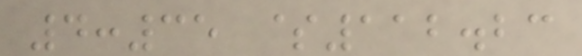4:35 $112.23
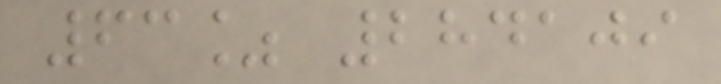63% 284109
